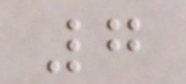7
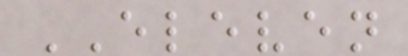ELEVEN
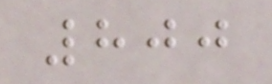800
